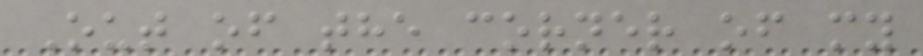Out of the corner of my
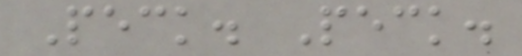Peck. Peck.
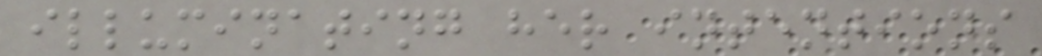illuminating her intentions
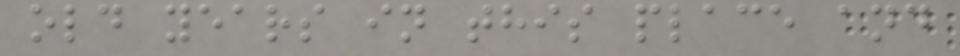old years in this place and
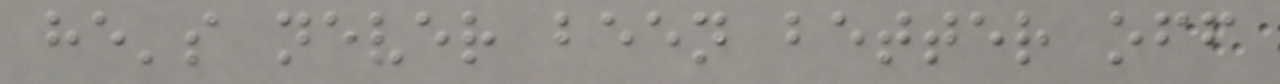he's never been better off
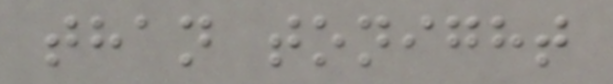than tonight
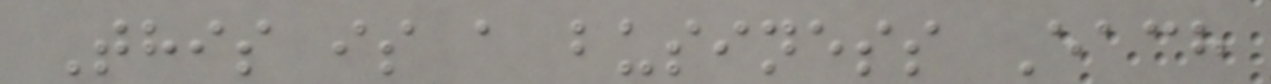This is a business Each
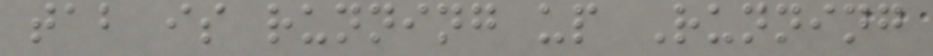tab is running up Running
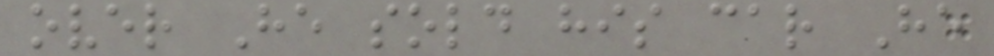over He sold his car He
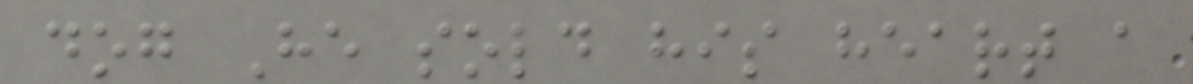dog He sold his heart a
